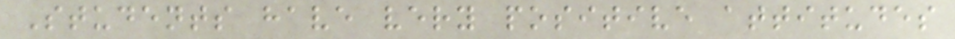Students have very positive attitudes
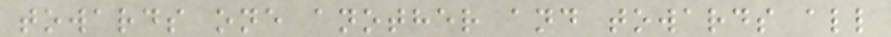towards one another and towards all
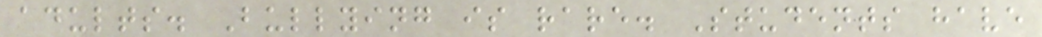adults. Bullying is rare. Students have
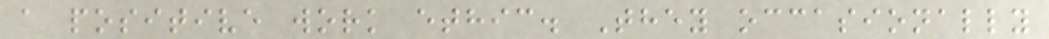a positive work ethic. They occasionally
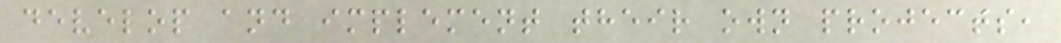develop and implement their own projects,
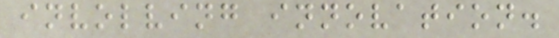involving innovation.
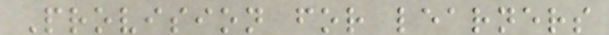Provision for learners
